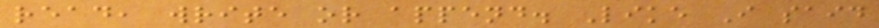read, write or append. Like I said
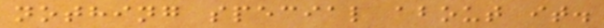nothing special about it.
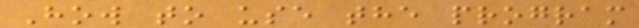How to use the program
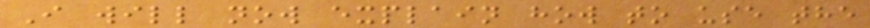I will now explain how to use the
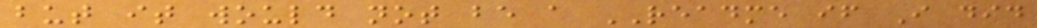but it would not be a README if I did
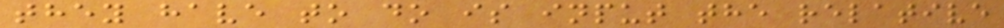they have to do is input the relative
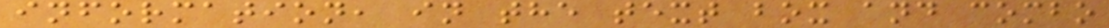information, in the text box and combo
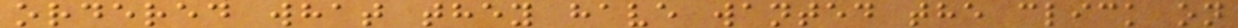ordered what they have wanted the click on
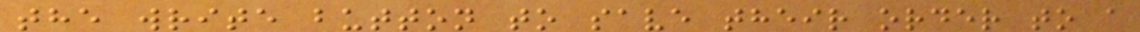the write button to save their order to a
